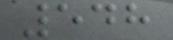548
